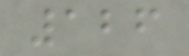126
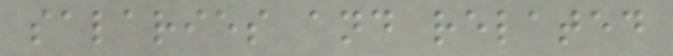salaries and related
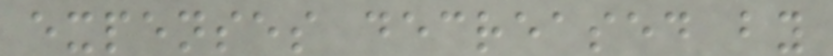expenses decreased by
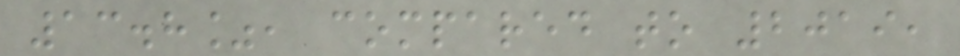13.8%, compared to 2019,
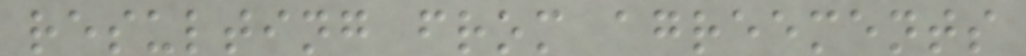resulting from agreements
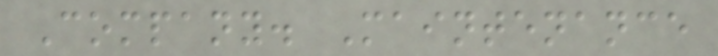Company. Maintenance
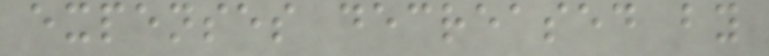expenses decreased by
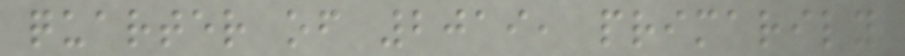quarter of 2019, primarily
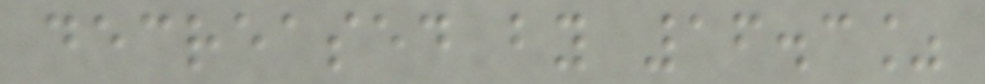decreased by 16.3%
